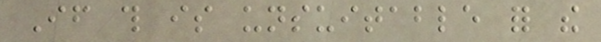If this is unsuitable for the
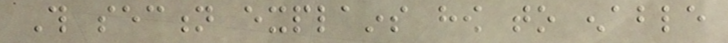This section explains how to enable
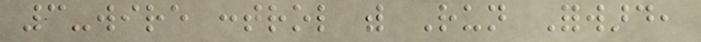3-wire control with Run Forward,
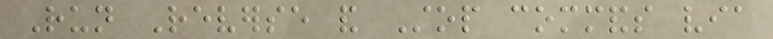Run Reverse and Stop commands via
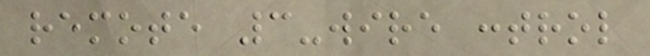remote 3-wire control
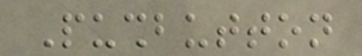Pushbutton
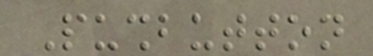Pushbutton
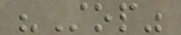"Stop"
